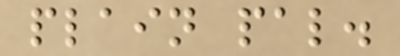plain pal.
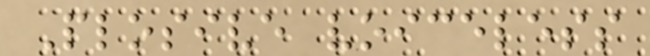Plosive voiceless
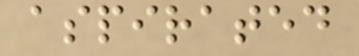aspirated
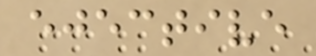ejective
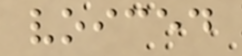voiced
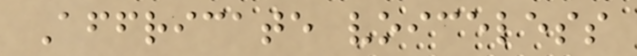Affricate voiceless
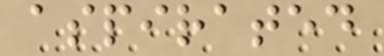aspirated
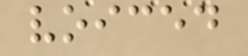voiced
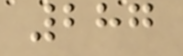287
